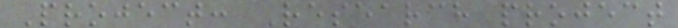Project: Research project
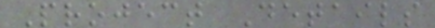Project Details
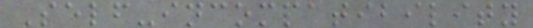Self-incompatibility
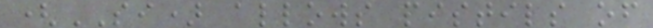(SI) allows pistils of
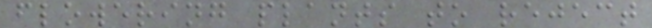flowering plants to reject
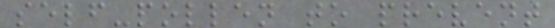self-pollen to prevent
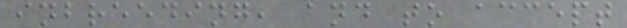inbreeding, and to accept
